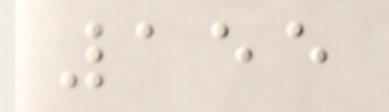155
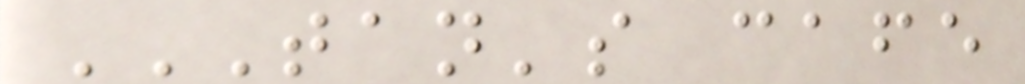TAN'S CAFE
